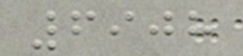6908
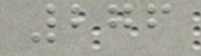276
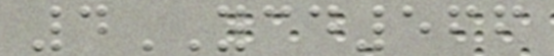4YCD566
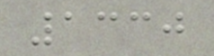1330
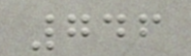746
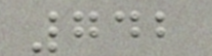742
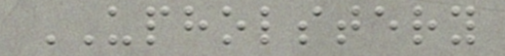UPHOLSTERY
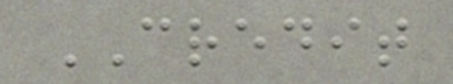CREDIT
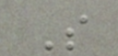S
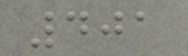401
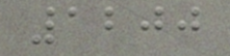1200
